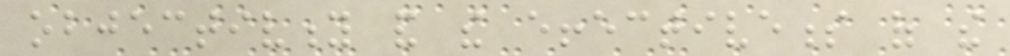objectivity and the effectiveness of the
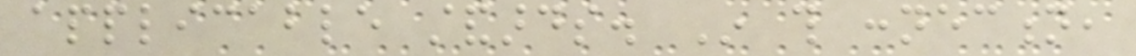applicable standards. In this connection,
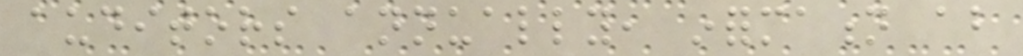auditors annually, information about
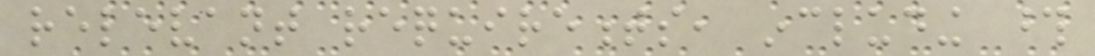relevant requirements, including those
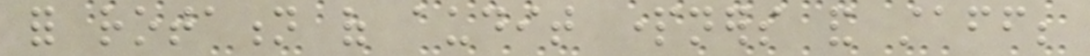for rotation of audit partners and staff;
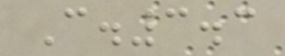C.3.3
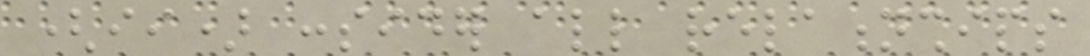(ii) consider all relationships
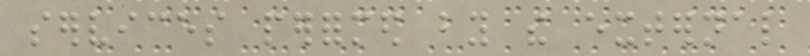services performed by the external
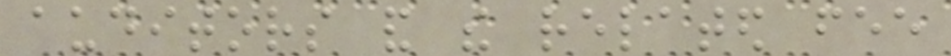auditors and the related fee
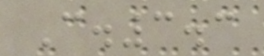C.3.3
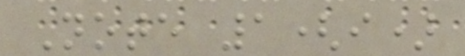Note 1(i)
